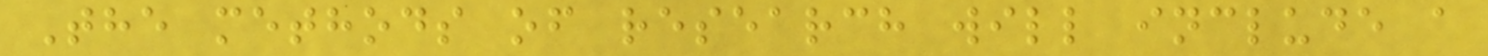The methods of research will include a
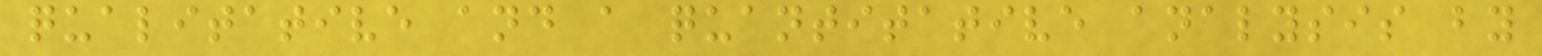qualitative and a quantitative analysis by
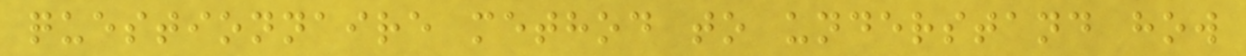questionnaire method to understand how
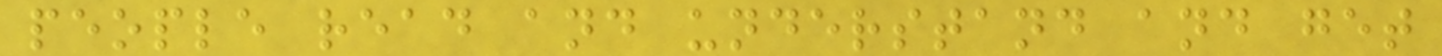people read and understand and get
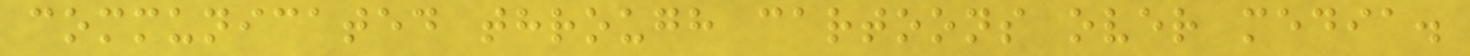communicated through cartoons over media.
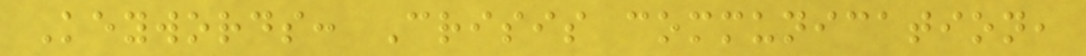Keywords: Crisis communication,
